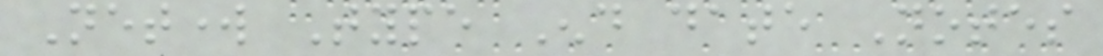Network Type End date Notes
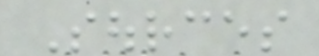Sources
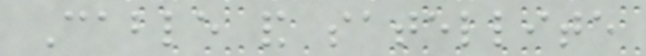Cable and satellite
